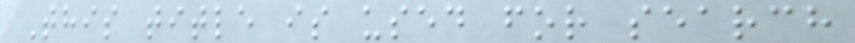This title is used for search
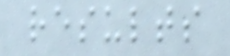results
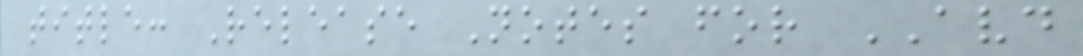title: Release Notes for AVD
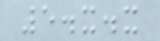5.x.x
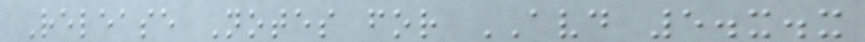Release Notes for AVD 5.x.x
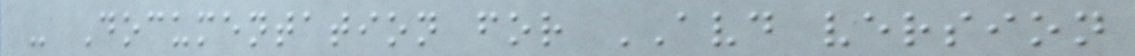- Documentation for AVD version
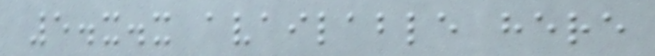5.x.x available here
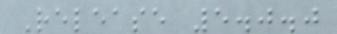Release 5.0.0
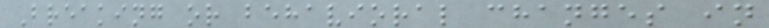Breaking or behavioral changes in
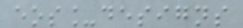eos_designs
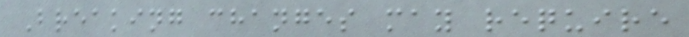Breaking changes may require
